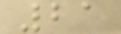21
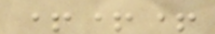+++
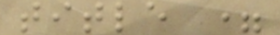title =
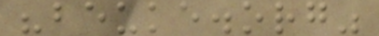"beuke.org"
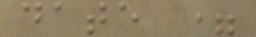date =
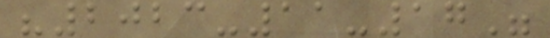"2023-11-17"
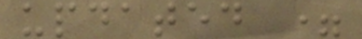updated =
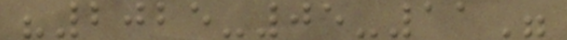"2025-05-11"
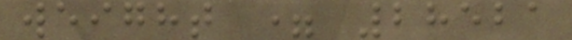weight = 28521
